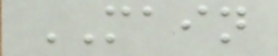MAIN
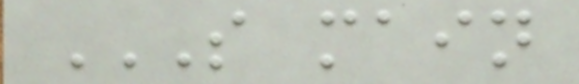S MAIN
